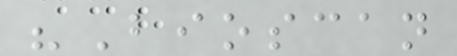"Bioscan
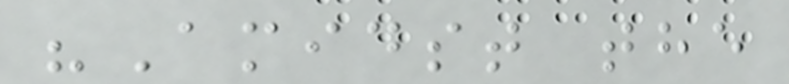"Amidst the
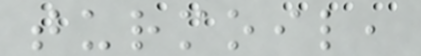turmoil,
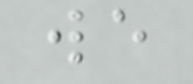we
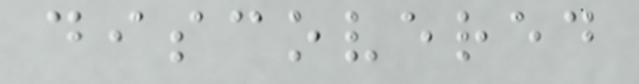discovered
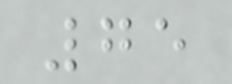75
